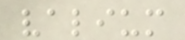valium
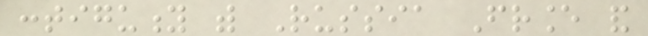contiguity with Russia France and
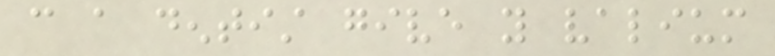can a dentist give you valium
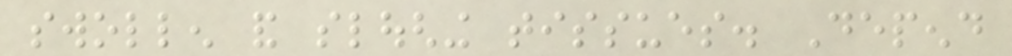swollen and sloughing tissues. Depend
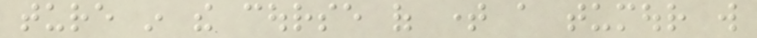ture in the course of time a tumour will
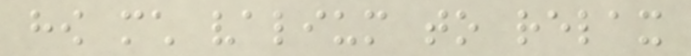how much valium to relax
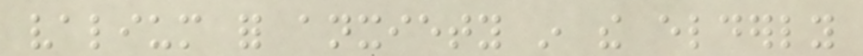valium for anxiety in the elderly
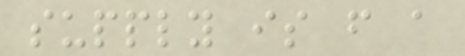supply is from a
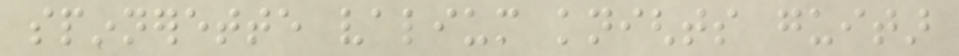spinnerette valium knights guitar
